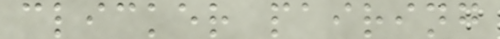clicker pairing
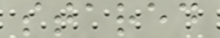stared
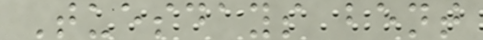Tuesdays bent
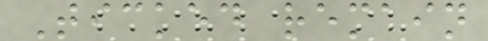Ticked remain
